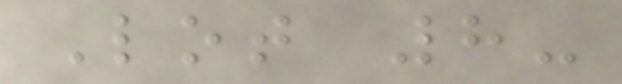Lot 8-
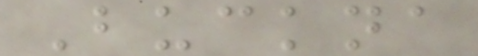Buckna
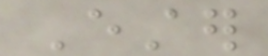Ester
